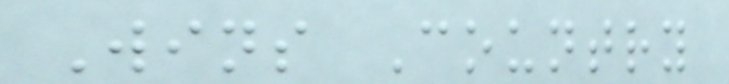Wins Country
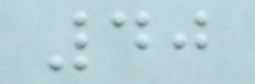40
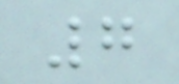7
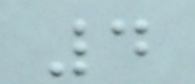4
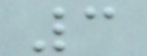3
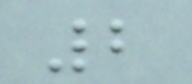2
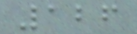126
